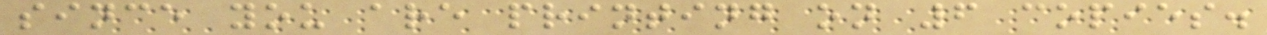since you are printing on 6 copies.
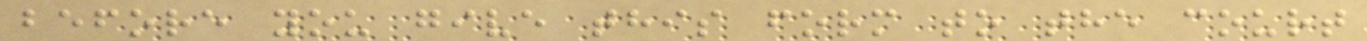before you give this form to the court
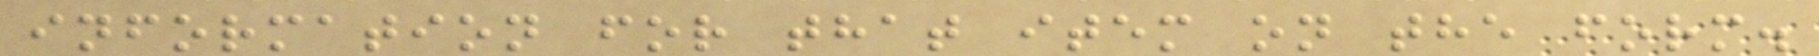information for that item on the form.
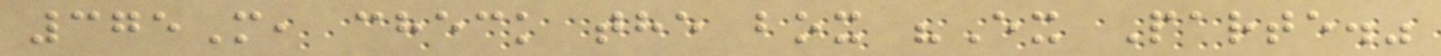375M, check the box "Ex Parte."
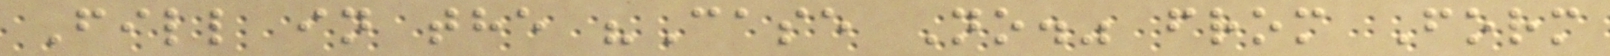Fill in the "Case No." from Form
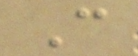C
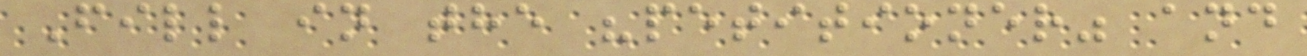Fill in the "petitioner" and
